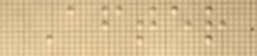After
